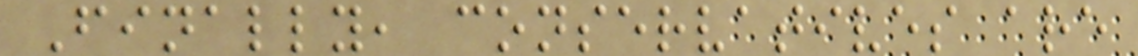Finally, conservatives are
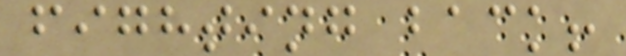fighting back!
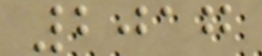2017
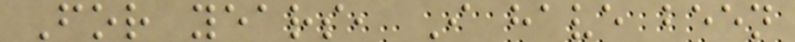For years, I have been
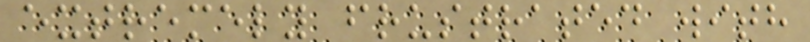extremely frustrated with
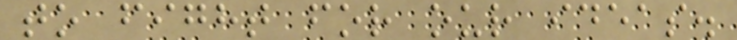to fight for our ideas.
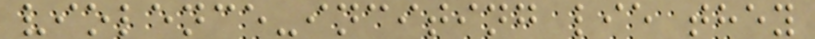violence-inciting lie they
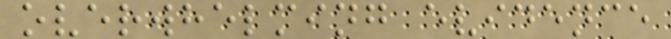overwhelming evidence
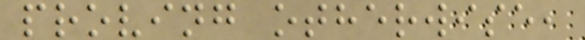proving otherwise,
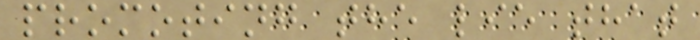promoting the lie that
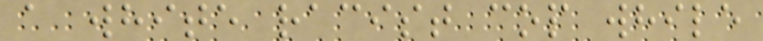a white racist cop while
